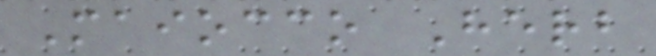Maiocco Herb
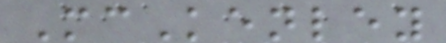McKenley
